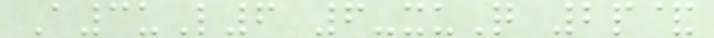A3uL6 6-xuQ 2p&
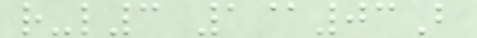r-l3 1@03B
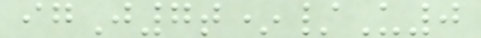igJ7t*/U0
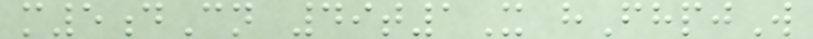m5dCn 49t1X hFhpjW
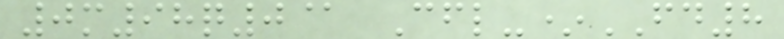0m98q0@ Cfl-*FD8
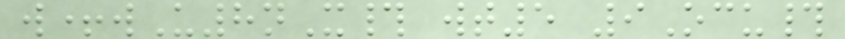w+wU8nX# wt5 9Ocu#
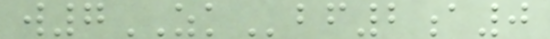w7ZKbf2a0
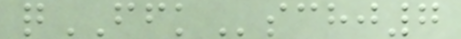qFFKschj7
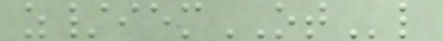z/iemOTl
